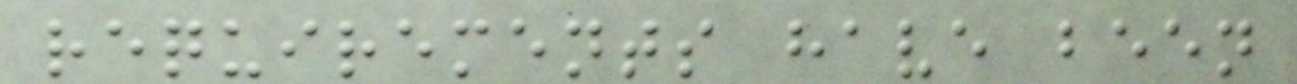requirements have been
